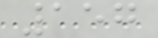157
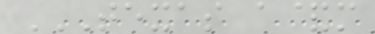TEXAS A&M
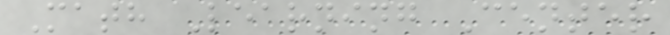Math Learning Center
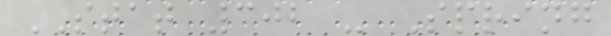STAT 302 - Spring
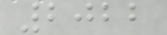2022
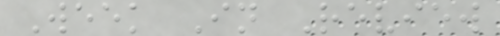Week In Review
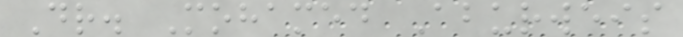Dr. Mohamed Aburweis
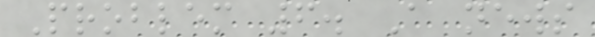Problem 6. A news
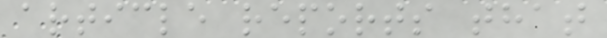article reports that
